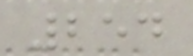254
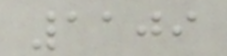1109
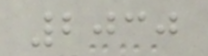2030
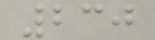230
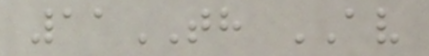11TH AV
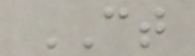CT
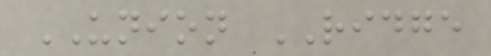UNION RIDGE
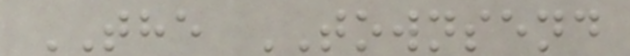THE TOWNSEND
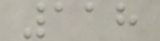118
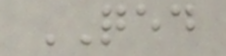QED
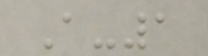A-1
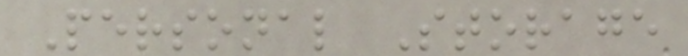Personal Storage
